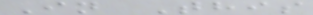In This
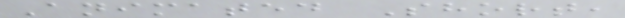Animated Short,
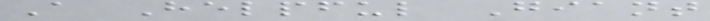A Helpful Giant
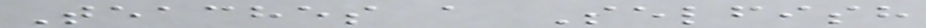Teaches a Selfish
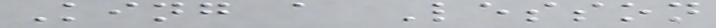King a Lesson
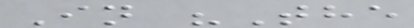In "The
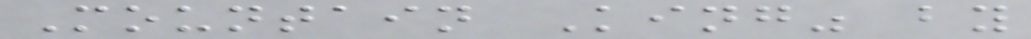Mountain King" by
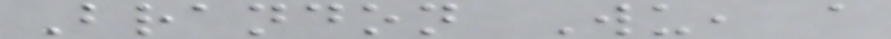Brandon Wu, a
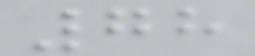78
